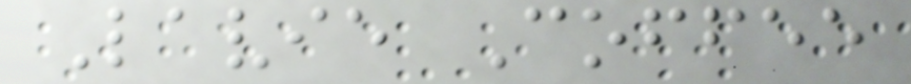Lavie Coffee
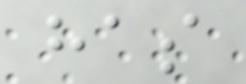has
